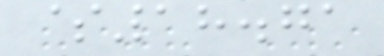$18.71
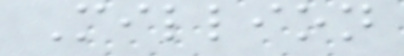Million
